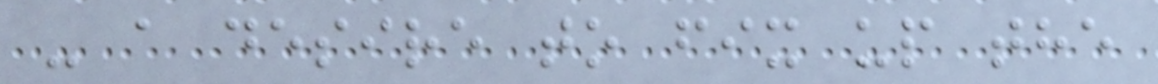- a desire to fix up the
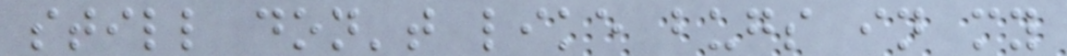still don't like bugs in my
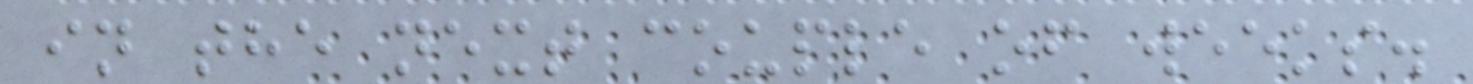in the next couple of weeks.
